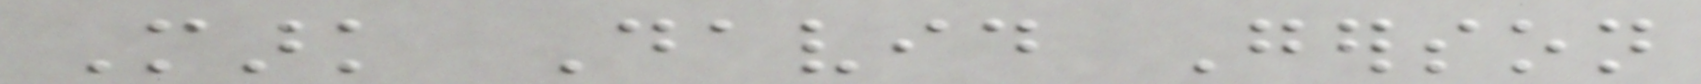Mark David Gerson
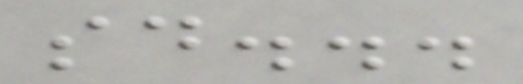said...
